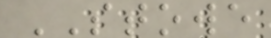STOWE
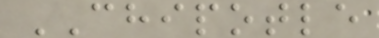CHIPOTLE
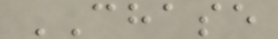CHASE
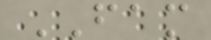FAM
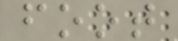foot
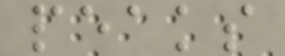peaks
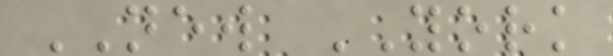NEW YORK
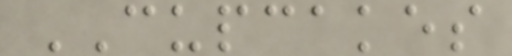CUPCAKES
